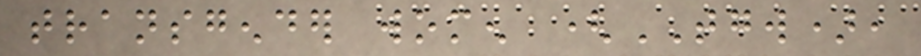transgender women (TGW),
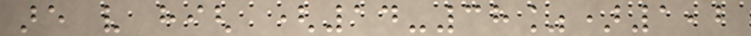are very high (14-38%)1,2
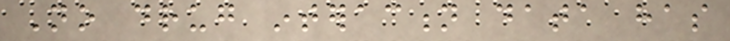No drug interaction data has
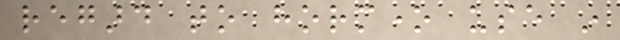regard to hormone use in
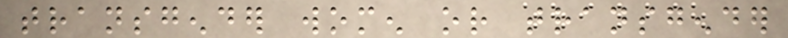transgender women or transgender
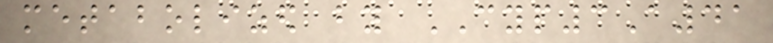metabolized by CYP3A41
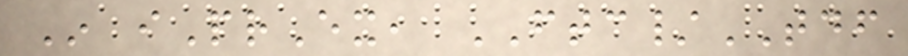In iPrEx, FTC/TDF
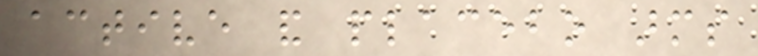active and placebo arms
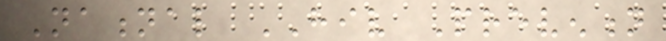National HIV Prevention
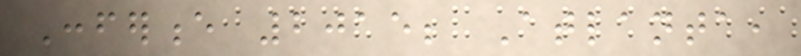Conference 2015; Atlanta,
